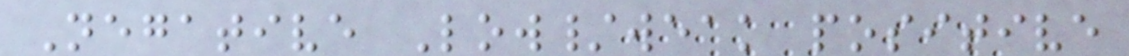Negative Low/weak positive
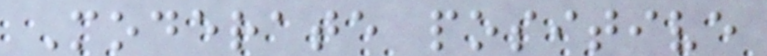Moderate positive
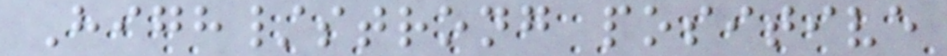High/strong positive
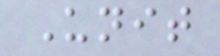Unit
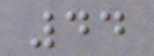44
